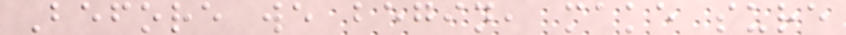Before we begin, make sure
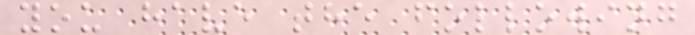you have the following
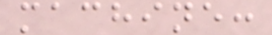machine:
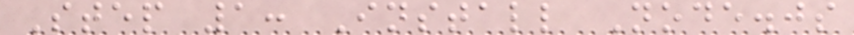Step 1: Install Node.js
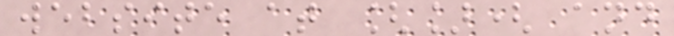website at []( and
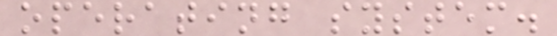operating system.
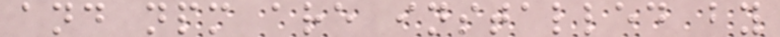and npm are installed by
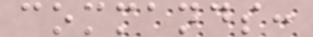commands:
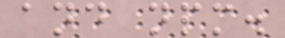and npm.
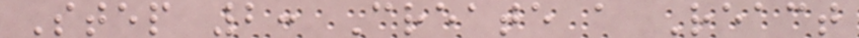Step 2: Create a React
